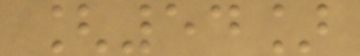[54]
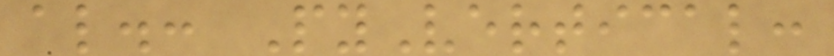al.: PyVertical:
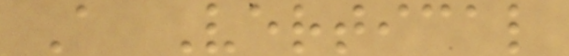A Vertical
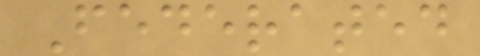Federated
